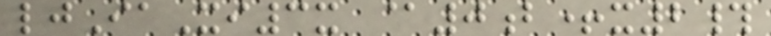ljIaXi3x @0b+x2#
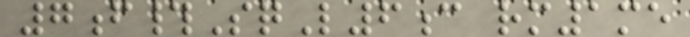7f#SqL6c rm1me
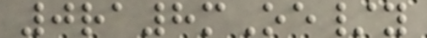0ra8mOe/y
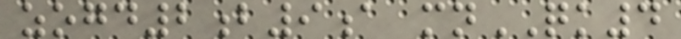zogd2b9a mnQK4
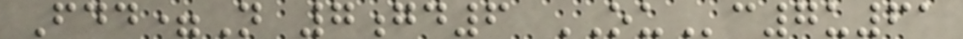Fdd=N 7gd6 OUc7u61
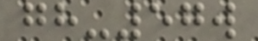gh-57w
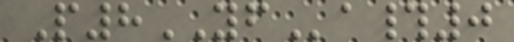P8YFa#0
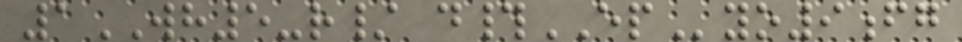1WH5-r/ d#EPyo9fg
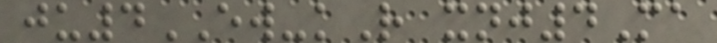ju4EW-kR xnj4Ma
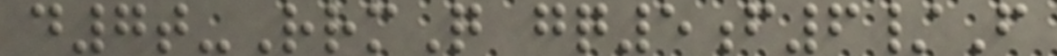d7t-RrmQ gq5f6/F
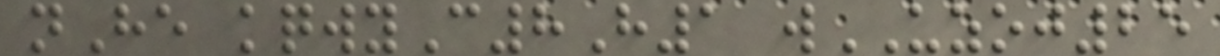nHe kqwyC8H1 wUZOJ25
